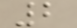2
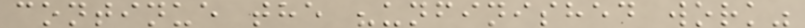continue the "unfinished work"
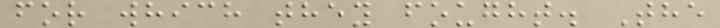for which they fought. The
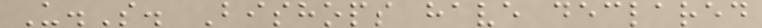U.S. Bishops have declared
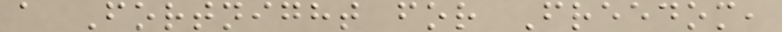a Fortnight for Freedom,
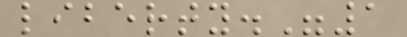liberty."1
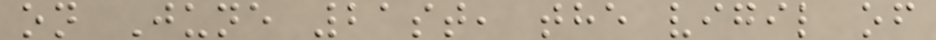on June 21st, the vigil of
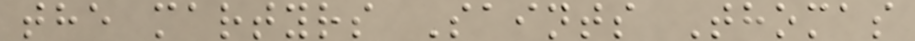the martyrs Saints Thomas
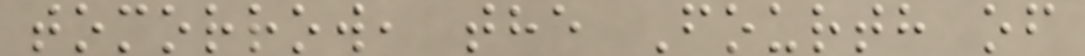tomorrow, the Fourth of
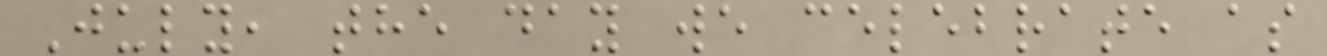July, the day we celebrate as
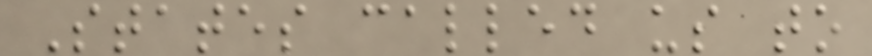States called us to
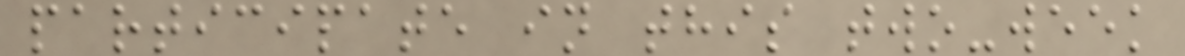participate in this two-week
